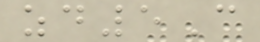zd5C
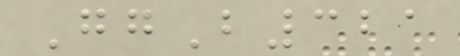GgB321
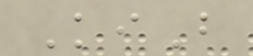KiB
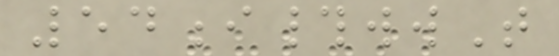54i#wwT
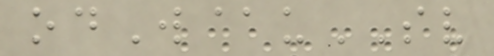odW@uSV
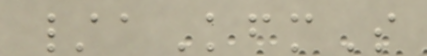/aKfmS
